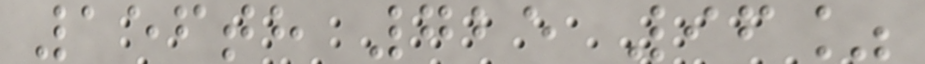156th 725 96%
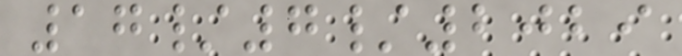17/7/2029
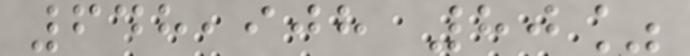648,908 80%
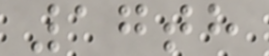17th
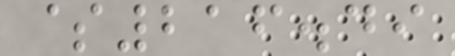$216.49
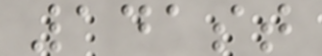141st
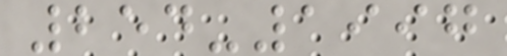254-1997
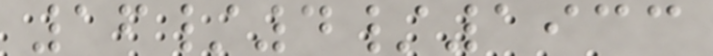16/4/1933
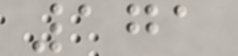171
